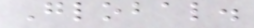Global.
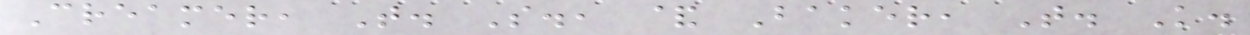Creamer, T. S., & Baker, T. K.
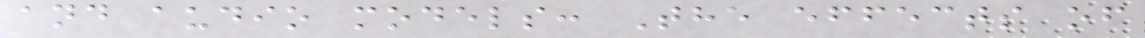and audio models: The effects of
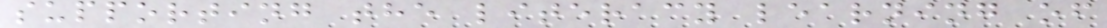supporting the literacy learning of
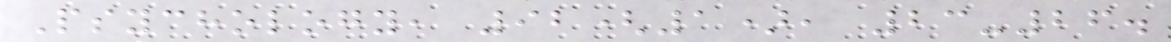Psychology, 92(1), 23-26.
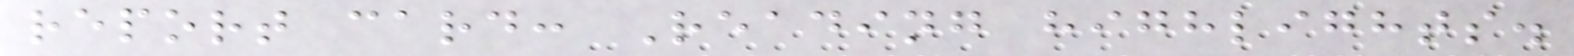report card: Reading highlights.
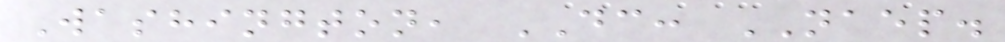Washington, DC: NAEP.
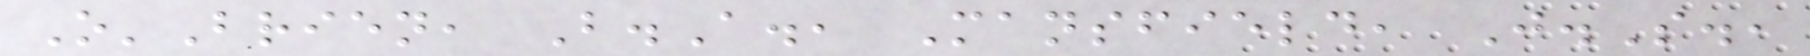O'Brien, B.A., Mansfield, J.S.,
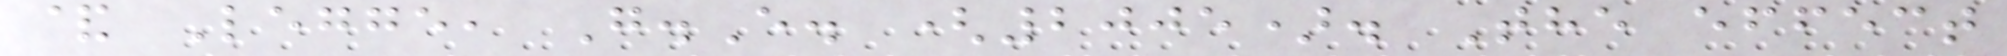& Legge, G.E. (2005). The effect
